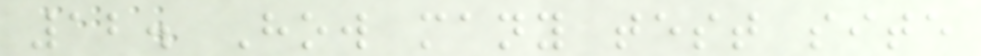12. How many test site
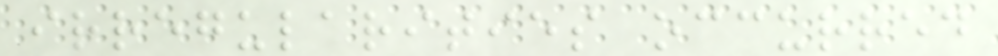irregularities occurred
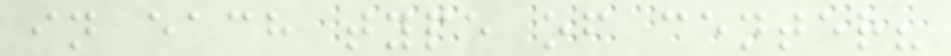in each type of center?
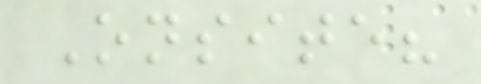Onsite?
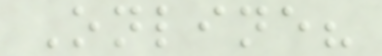Online?
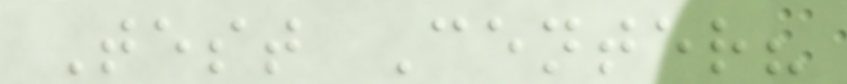Test Center?
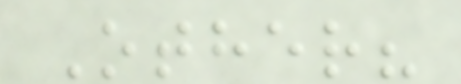Other?
